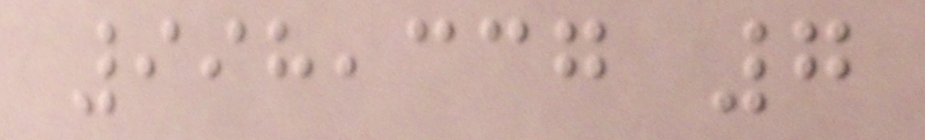998,337 7
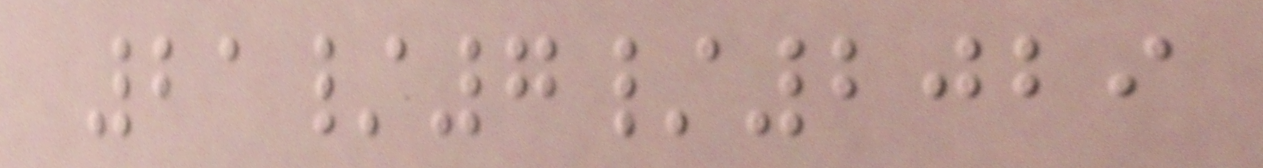21/7/2029
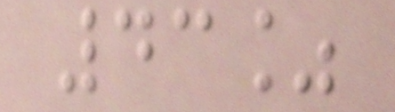43%
